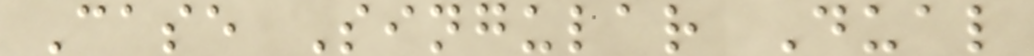Case Singular Dual
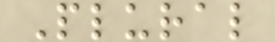Plural
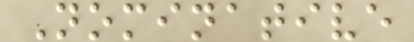Nominative
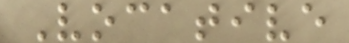Vocative
